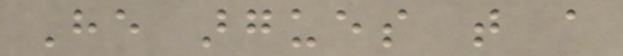He argues that a
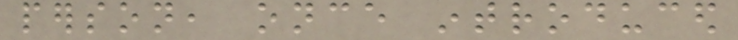person, once introduced
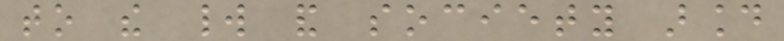to the world and society around
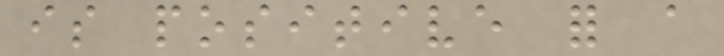is positive for a
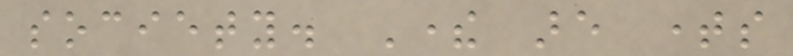society. There are times
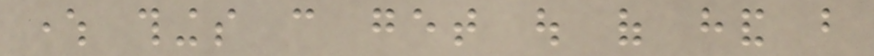where things can get out of hand but
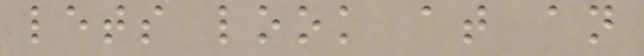lets look at an
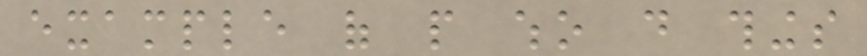example of people who do things
